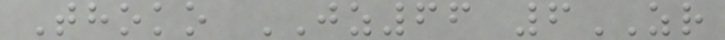Thoko JZ66 6ZR
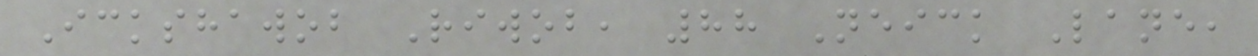Ickshawob Riwob, 88 Neick Lane,
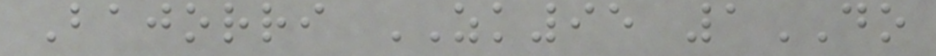Bajorri ZK95 1DO
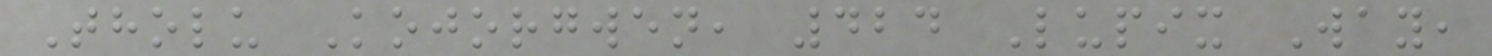Tholu Kojorgwen, 424 Lupix Way,
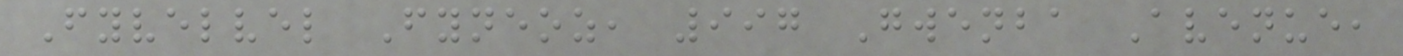Fyvelvel Fyneoz, 997 Gwenba Avenue,
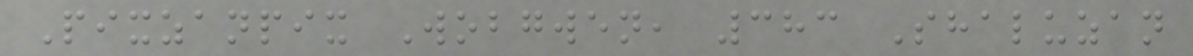Pixzanpix Wobgwen, 383 Shaluzan
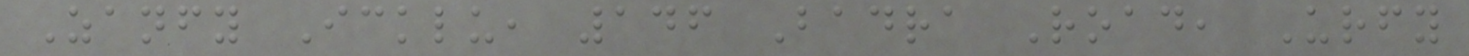Zanfy Icklu, 146 Badra Road, Urfy
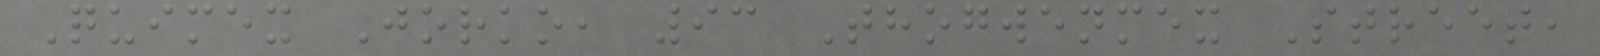Quimex Jorko, 93 Thogwenmex Street,
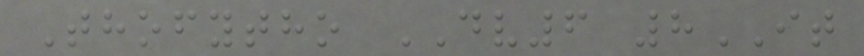Thofytho DV6 8IT
